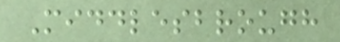Middlesbrough
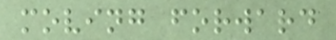moving forward
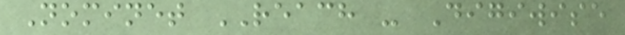Nominet REACH - Digiwise
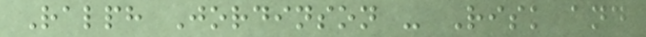Ralph Jordinson - Risk and
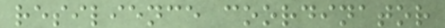resilience coordinator
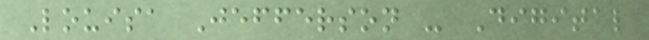Louisa Jefferson - Digital
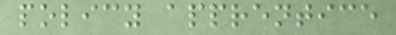policy apprentice
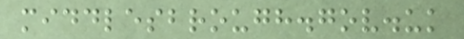middlesbrough.gov.uk
